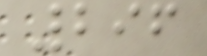296
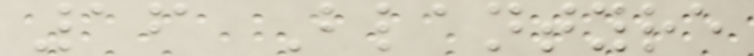16 Blantyre
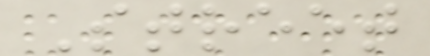Street
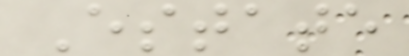Estate
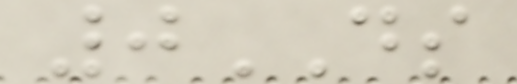0DS
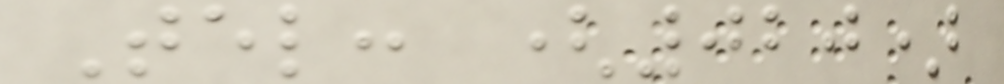Tel: (020)
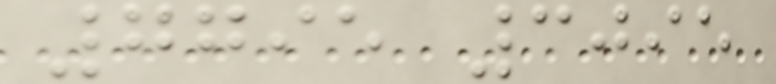7795 3095
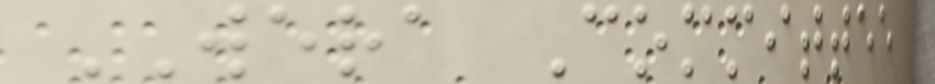WERA Committee
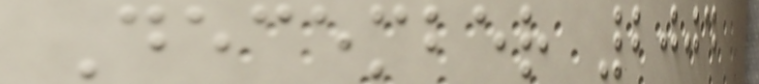December 2004
